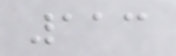113
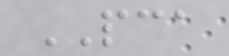PCA
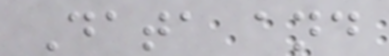Data and
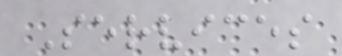Services
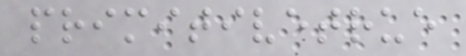primitivetrue
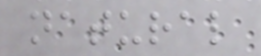natural
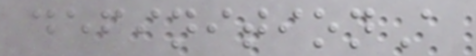definitionA
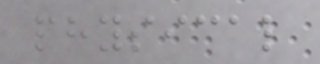physical
